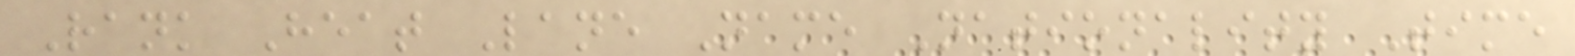Rank Heat Lane Name Nationality Time
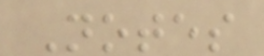Notes
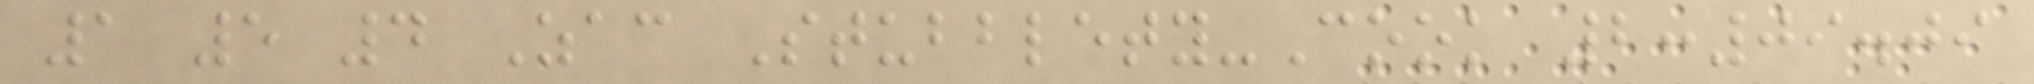1 5 4 Zac Stubblety-Cook 2:09.09
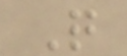Q
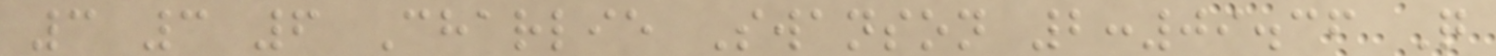3 3 6 Charlie Swanson 2:09.36 Q
